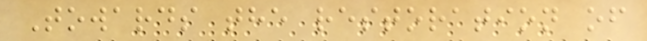Towards the restoration of
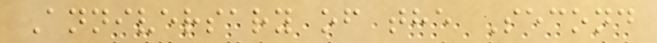Anniversary of the Second
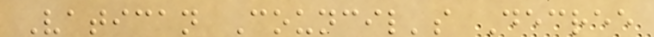Vatican Council's Decree
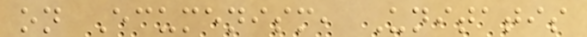on Ecumenism, Unitatis
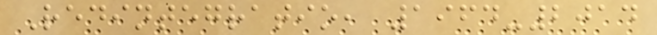Redintegratio, 1964-2014
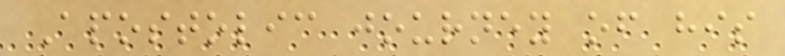Apostolic journey of his
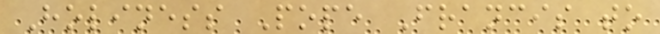Holiness Pope Francis to
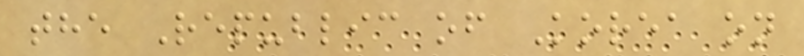the Republic of Korea on
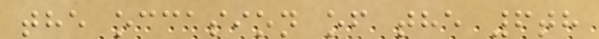the occasion of the 6th
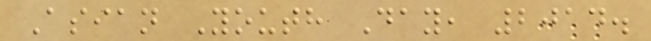Asian Youth Day, 2014.
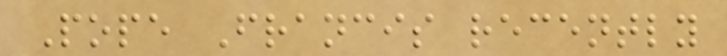Pope Francis recently
